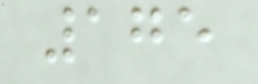175
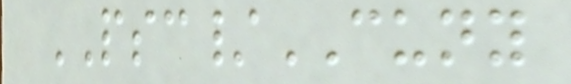PSC/CUNY
